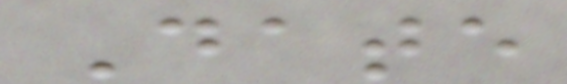Date
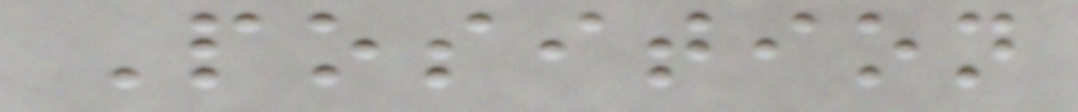Position
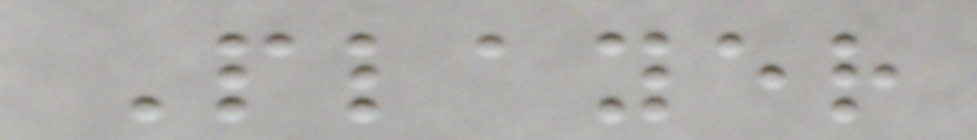Player
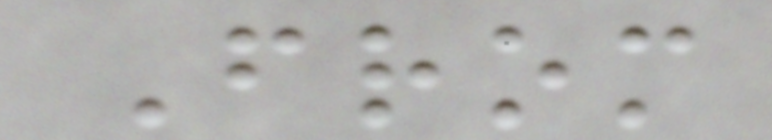From
